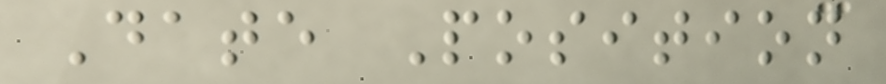Date Position
